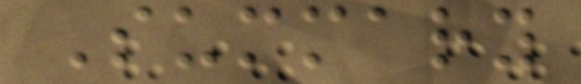Summary
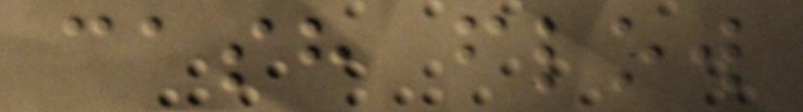cash flow
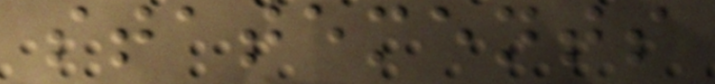statements
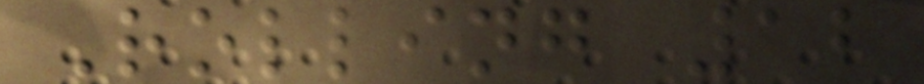Rolling 12
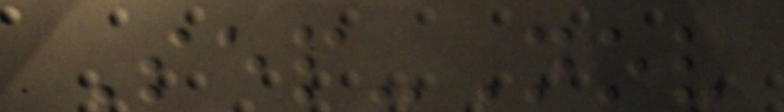Sep-Nov
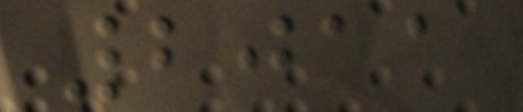2011
